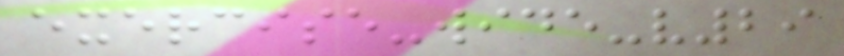exercise-wide-v29
